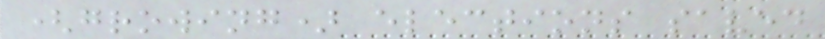(growing) elections saved
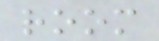room
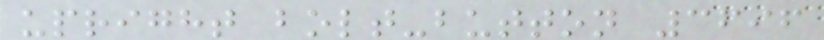upright bolt-button 3696
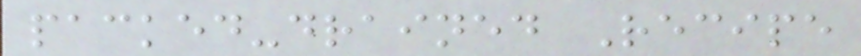packed-drained Recipe
